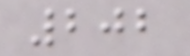202
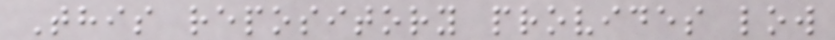This repository provides low
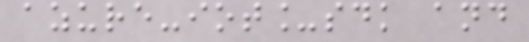azure-iot_sdk and
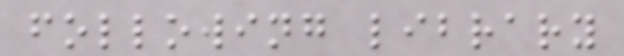following library
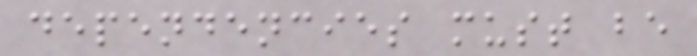dependencies must be
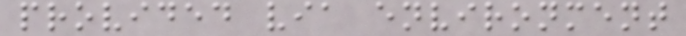provided via environment
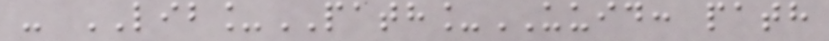- LIB_PATH_UUID: path
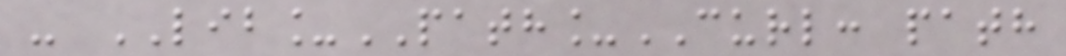- LIB_PATH_CURL: path
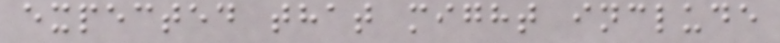expected that might include
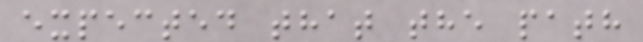expected that the path
